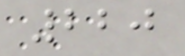220
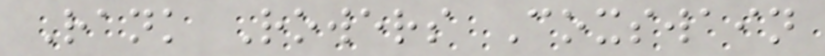Rank Rowers Coxswain
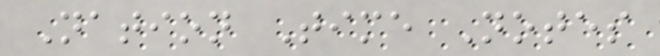Nation Time Notes
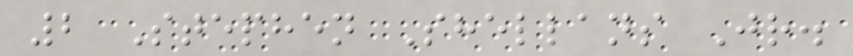2 Stephen Shellans Jr.
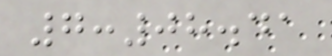7:08.41
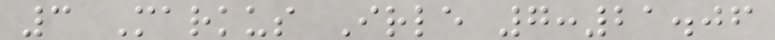3 Markus Irle 7:21.06
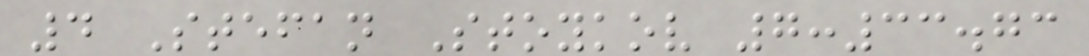4 Stefan Stoykov 7:33.73
